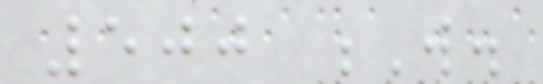500 W.
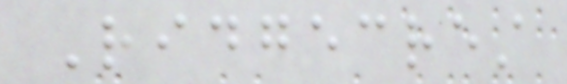Ridgecrest
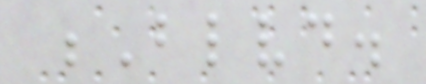Blvd.
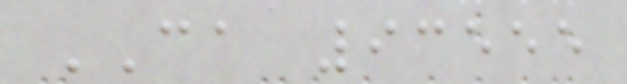CA 93555
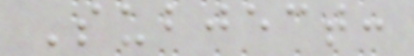Subject:
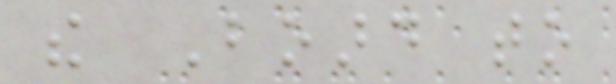the Board to
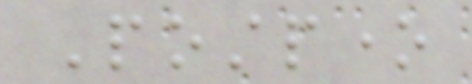Postpone
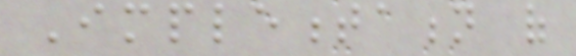Implementation of
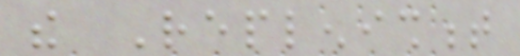the Replenishment
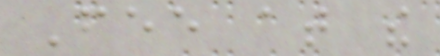Fee at the
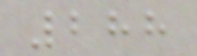288
